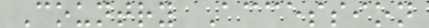Country Accession
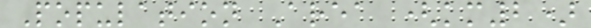Population Area (km2)
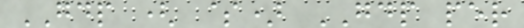GDP ( $) GDP per
